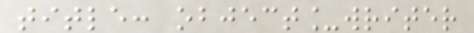title: object_writer
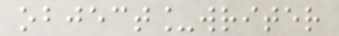object_writer
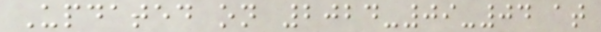Updated on 2024-09-04 at
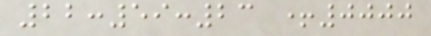22:59:23 +0000
